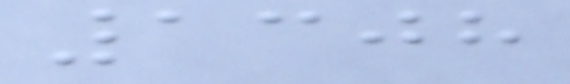1308
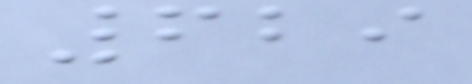629
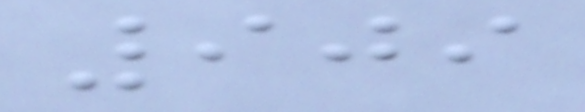909
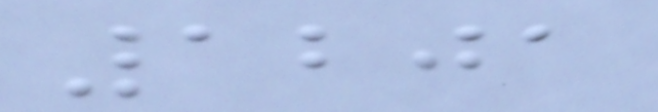1201
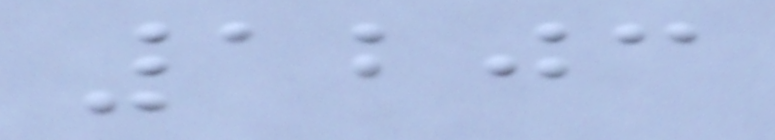1203
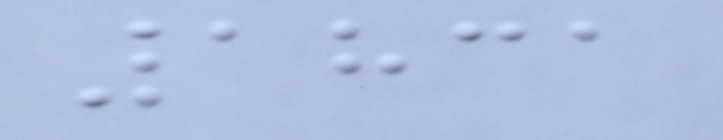1831
